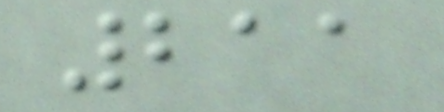211
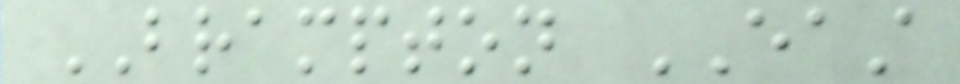BRAMPTON EAST
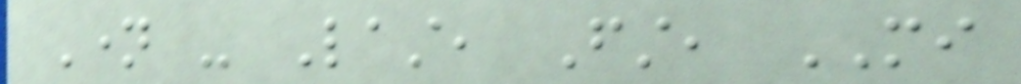Name - Last, First, MI
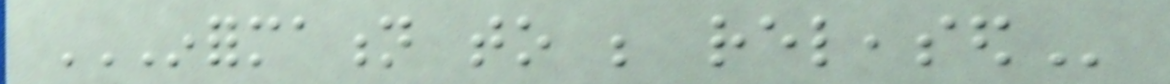INFORMATION TO BE RELEASED
